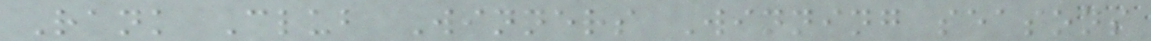Rank Club Winners Winning seasons
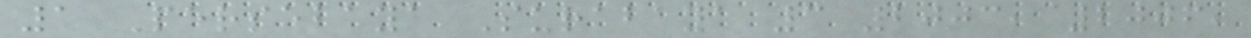1 Persebaya Surabaya 3 2003, 2006,
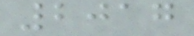2017
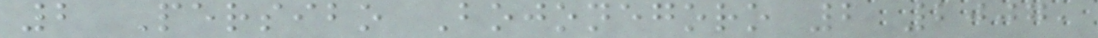2 Persibo Bojonegoro 2 2007,
